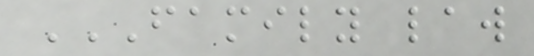FAMILY LAW
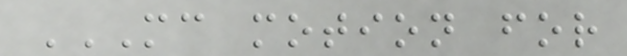MC MOTION FOR
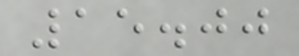15.00
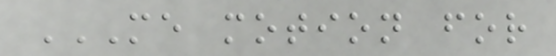ME MOTION FOR
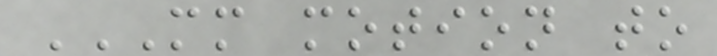MM MOTION TO
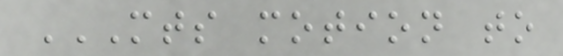MTS MOTION TO
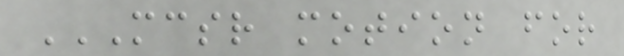MCSR MOTION FOR
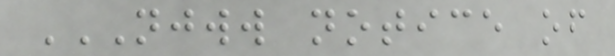NJWW NOTICE OF
